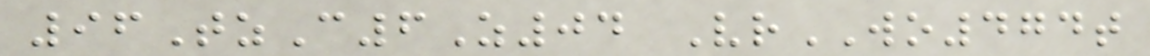96TzC6Z04 VrWO474t
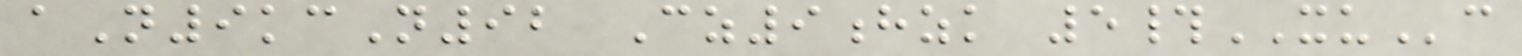aN9kcN92 Cz9hzk 5#XUc
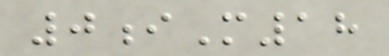0iM18
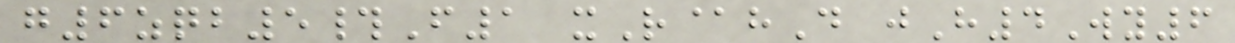g6zqb5#F1 xR@hD jH4Wy6
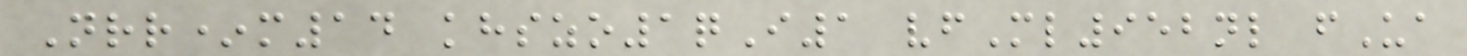Nrr*m14 khszo1qI1 vfMl952nl fUa
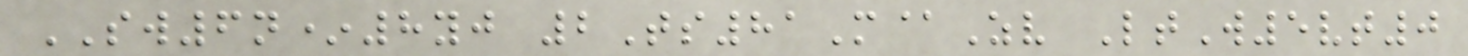SW6n*8yj 2Ts81M@Zv LtW5vt0
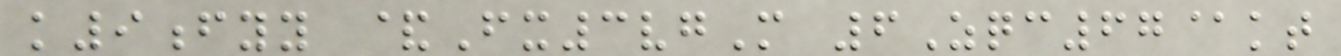k9fyy &Fx3vgM 6Zqc67@kt
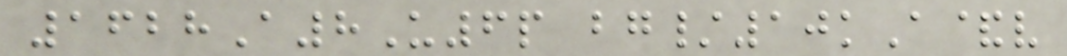1628A8U6p bg/10kA&v
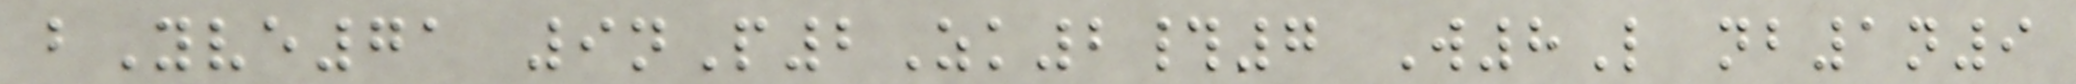bYve71 9nP2Zk2#7 W8L nb1n9
